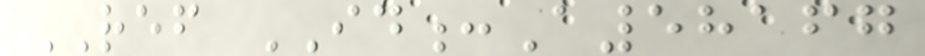REF ID:A58167
